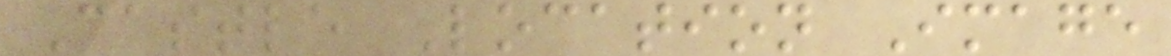Castle Location Image
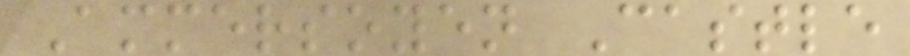Ammersoyen Castle
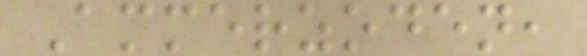Ammerzoden,
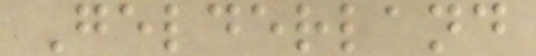Gelderland
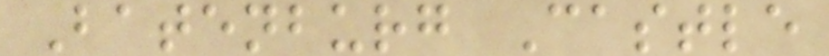Batenburg Castle
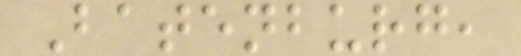Batenburg,
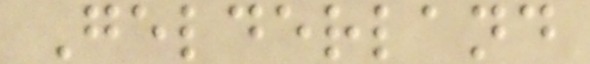Gelderland
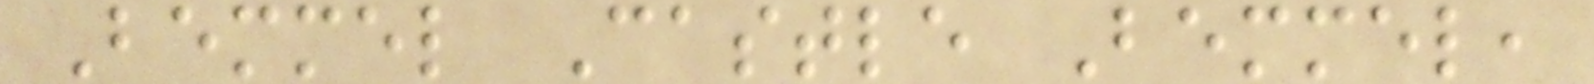Bemmel Castle Bemmel,
